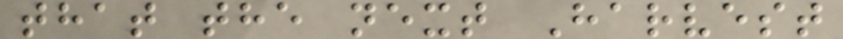that the next Harvest
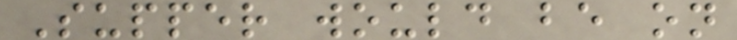Supper would be on
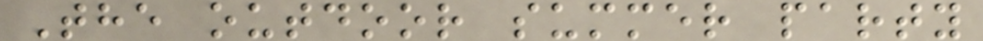The outdoor summer party
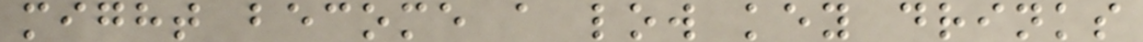might become a low key drinks
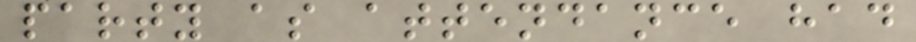party as attendance had
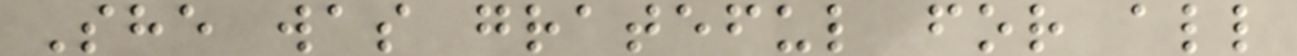She was grateful for all
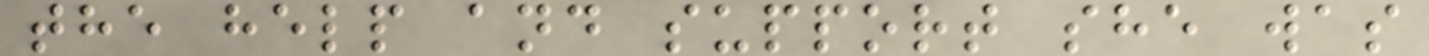the help and support she was
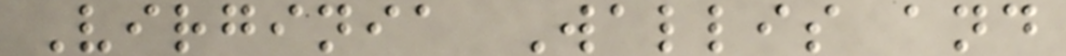Virginia Wallis and
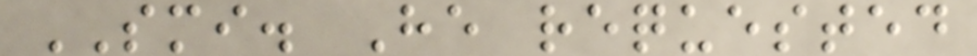SMI. He requested
